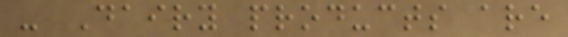- Dairy products are
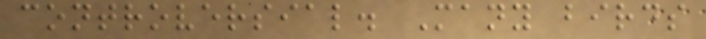controversial. Many birds
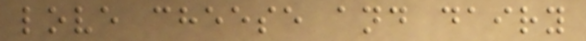love cheese and dairy
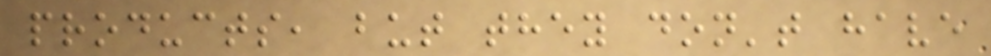products, but they don't have
